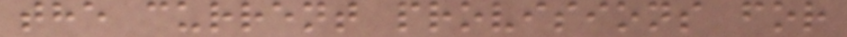the current provisions for
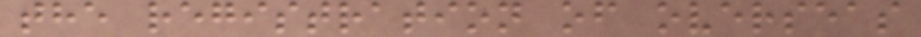the registration of overseas
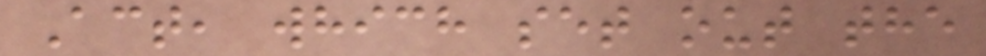Act, which set out the
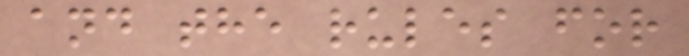and the rules for
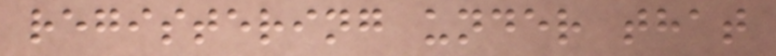registering under that
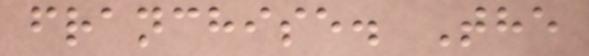franchise. The
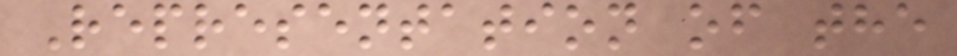Representation of the
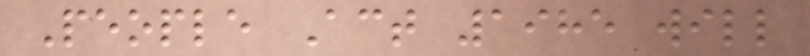People Act 1985 will
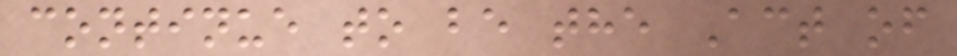continue to be the Act of
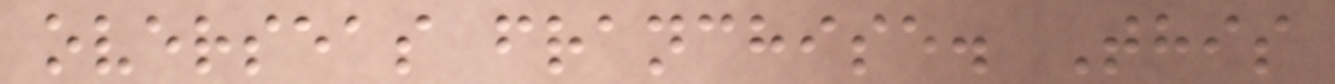overseas franchise. This
